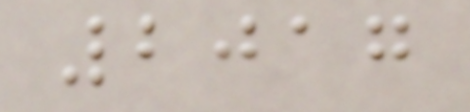2017
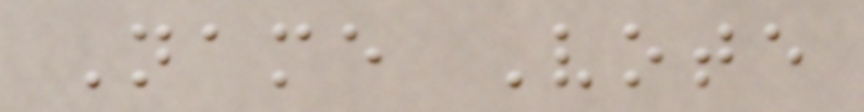Name Vote
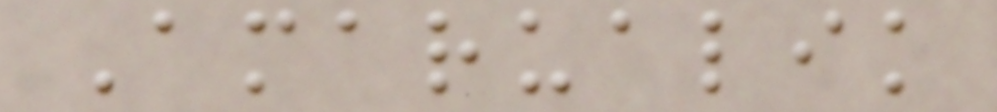Amarualik
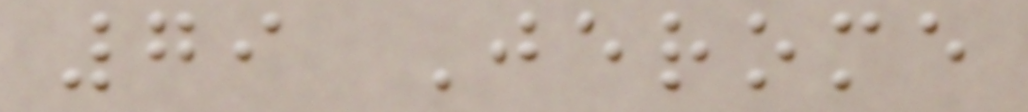79 Jerome
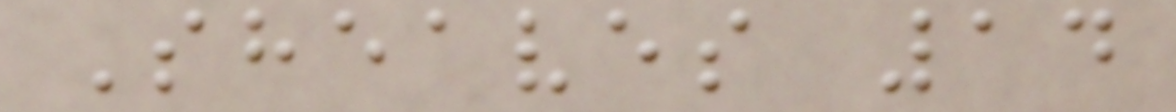Sheaves 14
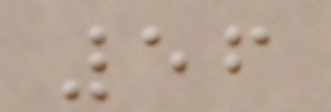56
